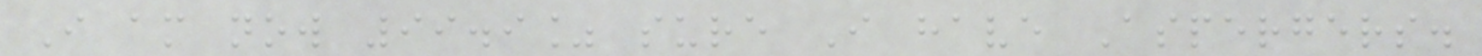I am now 99.9% sure I have Aspergers.
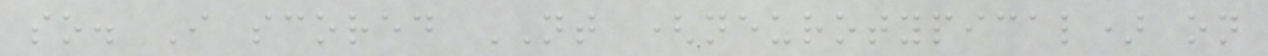so. I scored NT (neurotypical) on
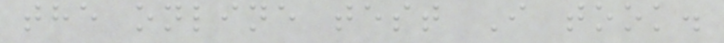the online test I took.
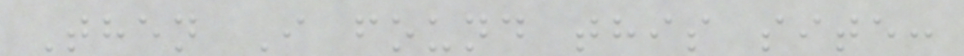Then I found this site:
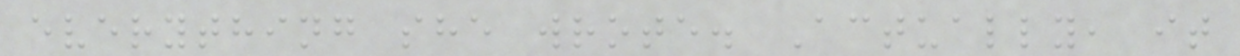everything she wrote. Actually, it
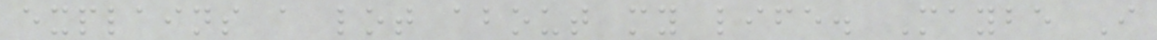explains a lot about my life. Maybe I
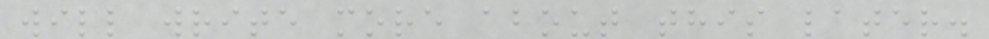will write more about this later.
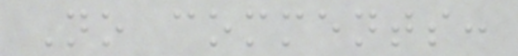No comments:
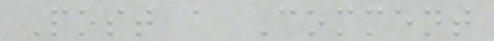Post a Comment
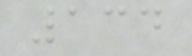134
